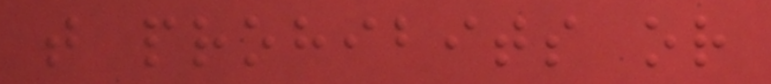that prohibits or
